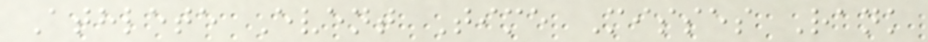Athlete Event Time Misses Rank
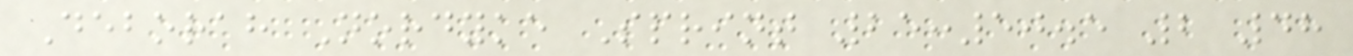Deborah Nordyke Sprint 25:50.5 2 48
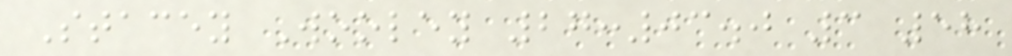Stacey Wooley 27:03.0 3 58
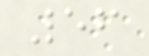56
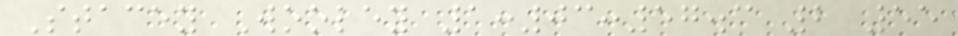Stacey Wooley 1:03:57.3 2 55
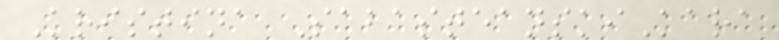Kristina SabasteanskiKara
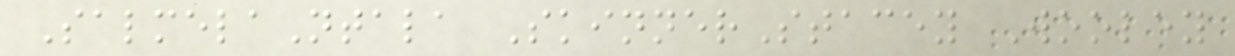SalmelaNtala SkinnerStacey Wooley
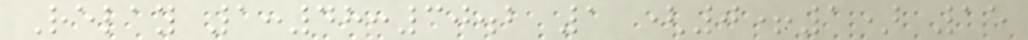Relay 1:48:30.2 1 (0+1) 15
